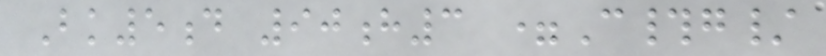Bk5d 90h3 =C#g/
